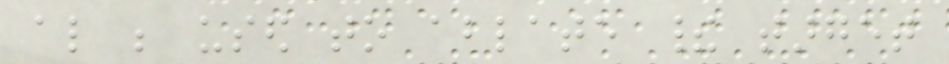also be used to ablate their target
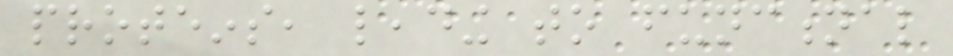proteins, leading to functional
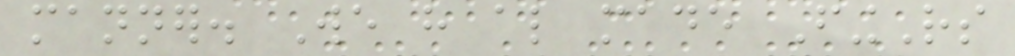manner. We have also made FingRs
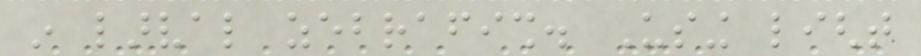in larval zebrafish. Using light
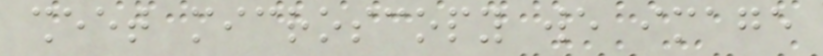sheet microscopy we image
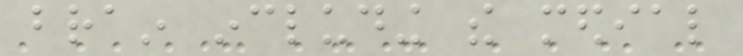brain including the medial
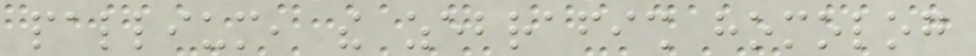pallium, the zebrafish homolog
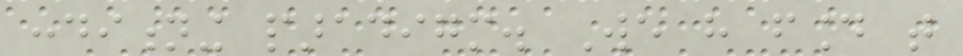conditioning paradigm. We have found that
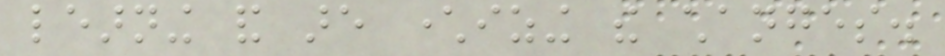learning and are characterizing the changes.
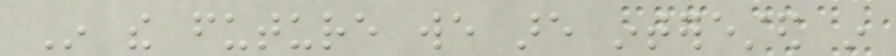In the future we are interested in
